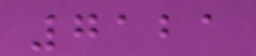7121
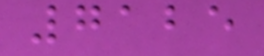7125
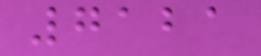7121
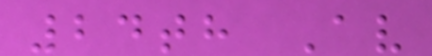24th Av
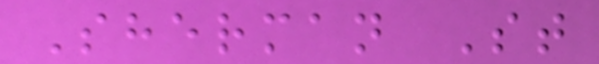Sherman St
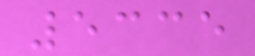5335
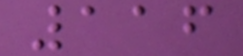116
